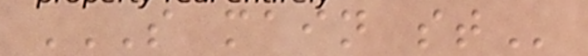S MAIN ST
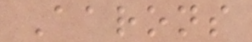Aarons
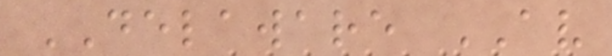DELAWARE AV
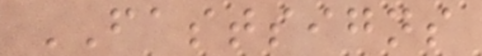FASTSIGNS
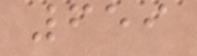659
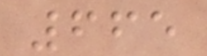665
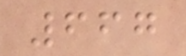667
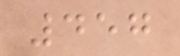457
